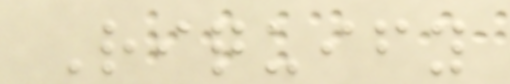Riquify
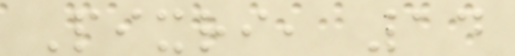Pixri, 14
